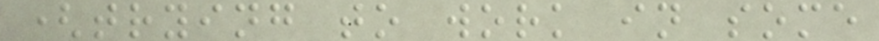(trying to work in some
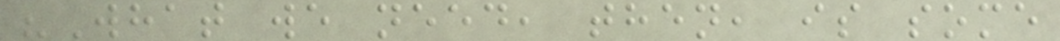"What we need, then, is some
